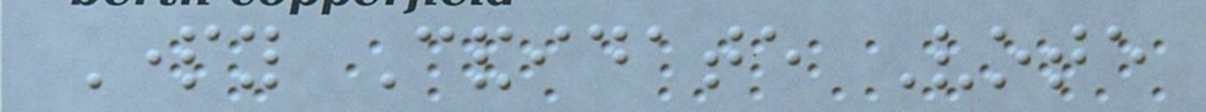Party Candidate Vote
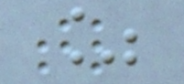%
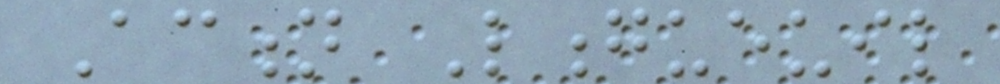Action Longueuil
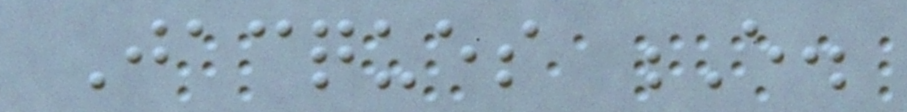Jacques E.
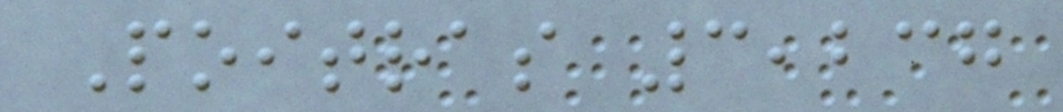Poitras 3,237
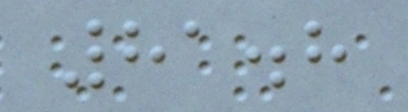81.8
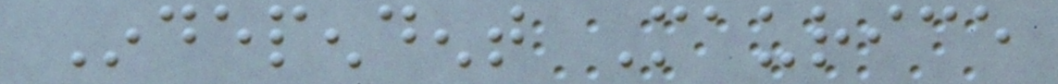Independent Maurice
